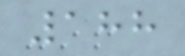188
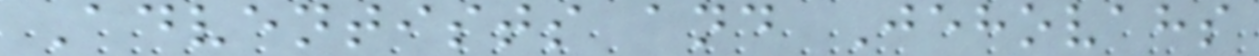Adventists and Jehovahs
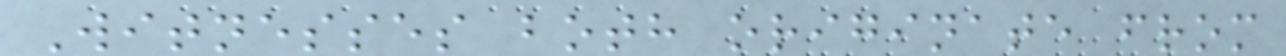Witnesses both originate from
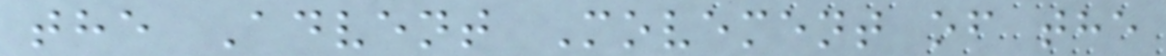the Advent Movement of the
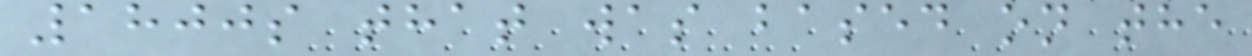1800s that was based on the
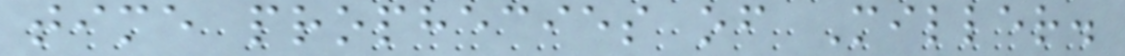time prophecies of Miller.
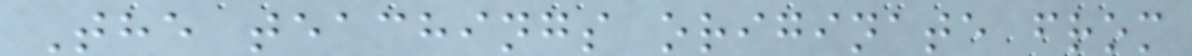The teachings originate from
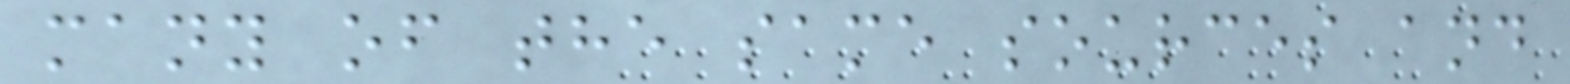many of the same sources and
